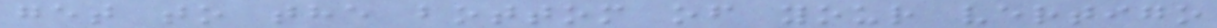get to the bottom of your vertigo
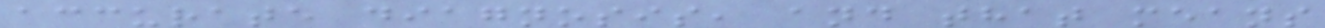accurate diagnosis, and that means
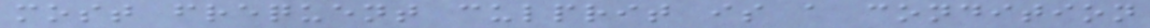most frequent culprit is a condition
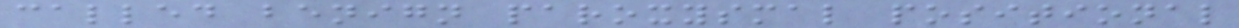called benign paroxysmal positional
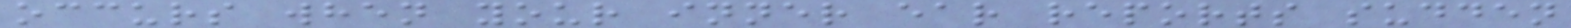occurs when your inner ear reports sudden
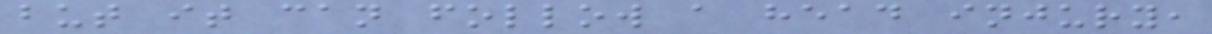but it can follow a head injury,
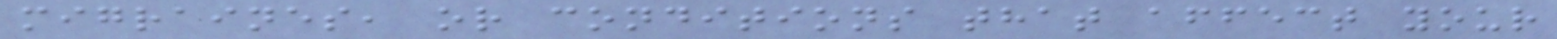migraines, or conditions that affect your
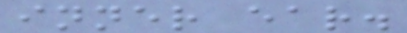inner ear.
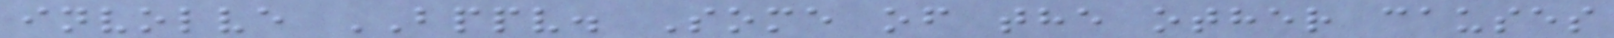involve BPPV. Some of the other causes
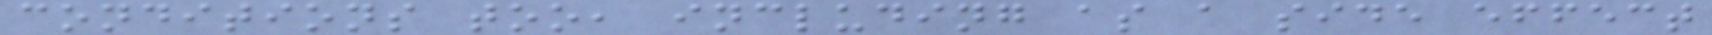conditions too, including as a side effect
